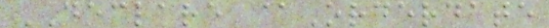DECLARE @Orderdate
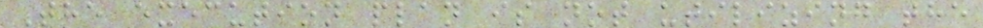The execution plan is not utilizing the
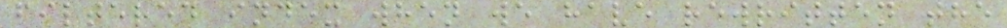filtered index when we have rewritten the
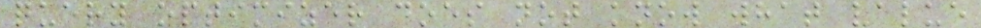query optimizer does not know what value
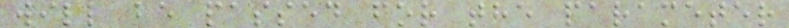will be passed for the parameter
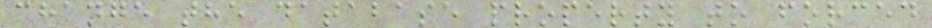change the database property to forced
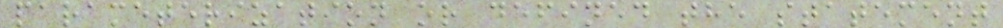parameterization or defined the statement
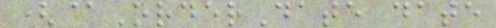(@OrderDate date
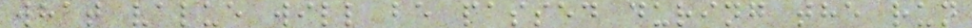what value will be passed during the run
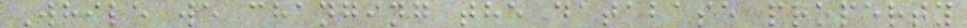While we changing the database property
